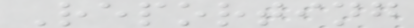Reporting
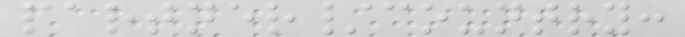partner/country:
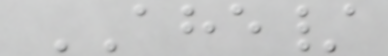AHE/
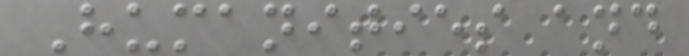Humanities and
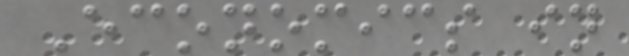Economics in
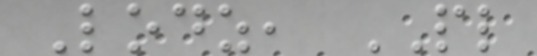Lodz, PL
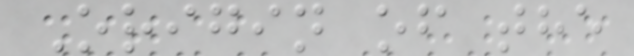Origin of the
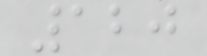120
